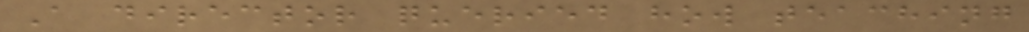A director queried how teaching
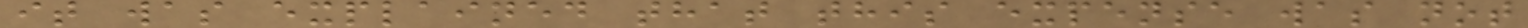it was explained that this expense was not
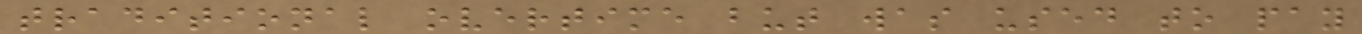traditional overtime but was used to pay
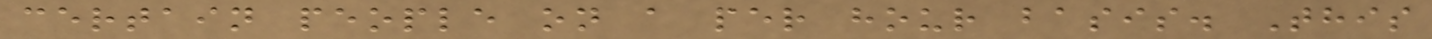certain people on a per hour basis. This
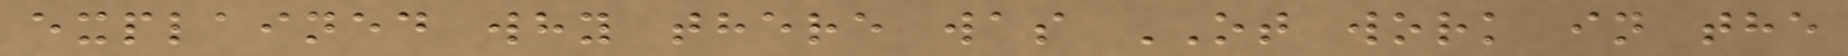explained why there was OT work in the
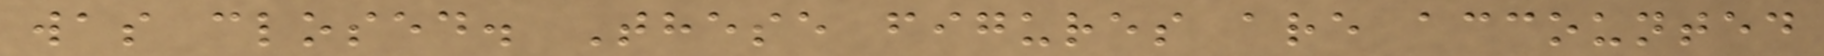was closed. These figures are accounted
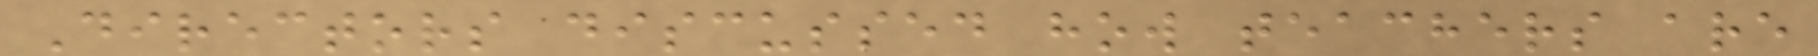Directors discussed how teachers are
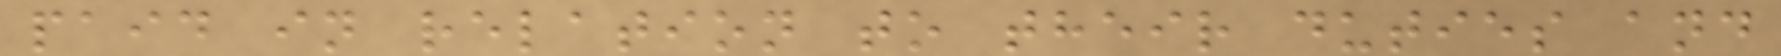paid in relation to their duties and
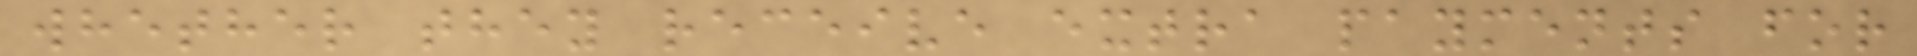whether they receive extra payments for
